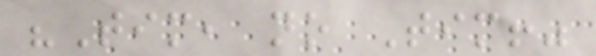"Tim, no Tim!"
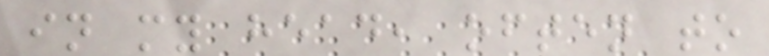in my head, often to
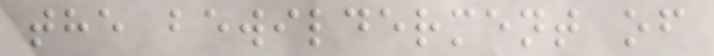the bewilderment of
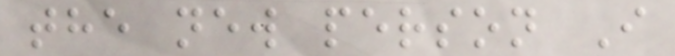the new person I
